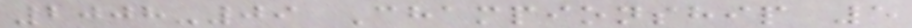2008-09 Championship 5
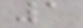1
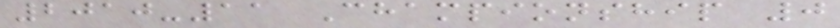2010-11 Championship 0
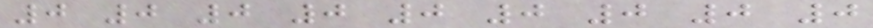0 0 0 0 0 0 0 0 0
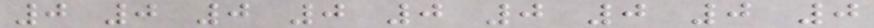0 0 0 0 0 0 0 0 0
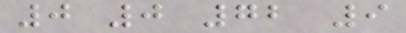0 0 72 9
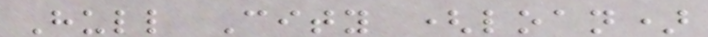Hull City (loan)
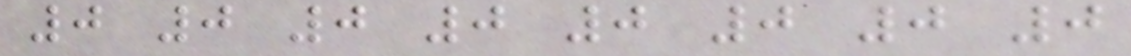0 0 0 0 0 0 0 0
